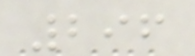296
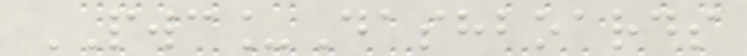PWC_Dashboards
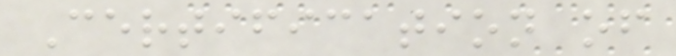Certification of
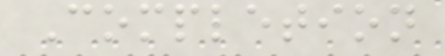Completion
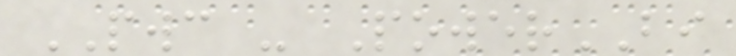PWC - PowerBI
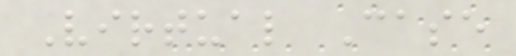Virtual Case
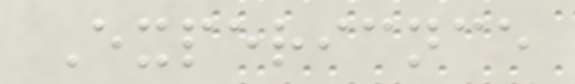Expericnce
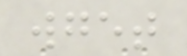wget
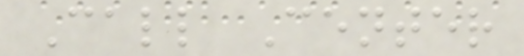Call Center
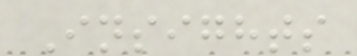Insights
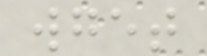wget
